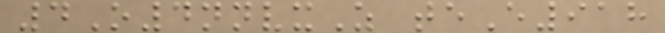4O4nnvxZ teE918
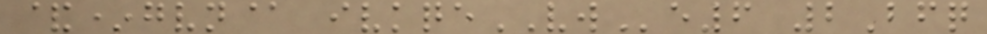&*gvn@ ivkqeVWe6 2Bfq
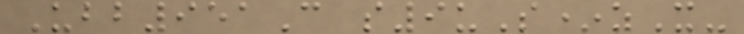Ubb951C s9uS*zX-
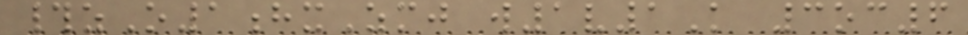#zO1hxZmj w1v1K 3oc6
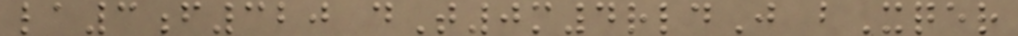la3f320 dT0m4rldJ bXqer
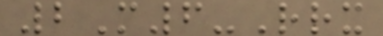2M6-Rrx
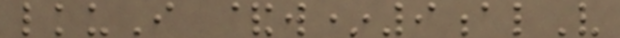lkuI &w*9alV
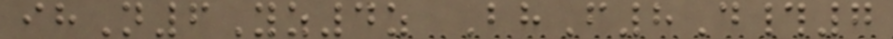ihN6Yz4z BhF8D#7
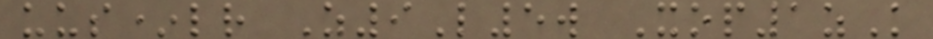uus*lr Z9L5w Xop1zK
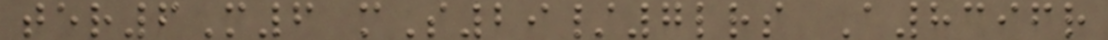ter6M6 mS29/7lrs A8396r
